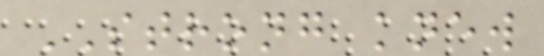STRONG knew
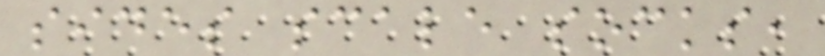sides scale socks,
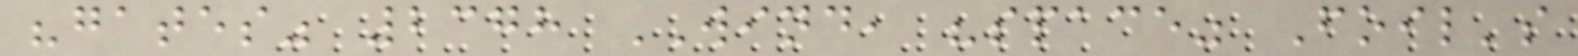"gates" 2378 WIND, "space" Foil's
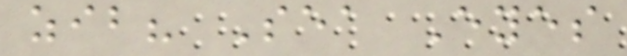zib? Sea Eyes
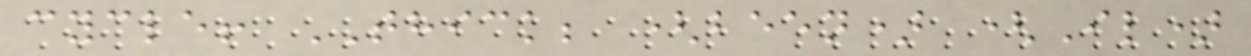cycle! THICK; (been) (Il)
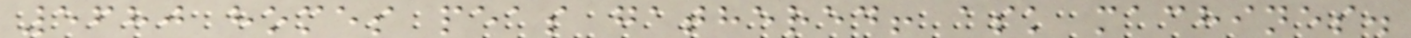5680 homes peas gathered! ask machines.
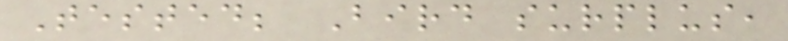Tested; Bird surplus,
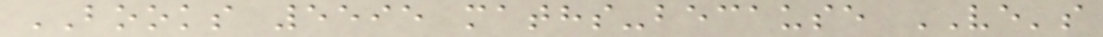BOOKS 5595 maths-because VE's
